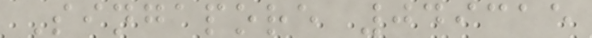Singapore 049315
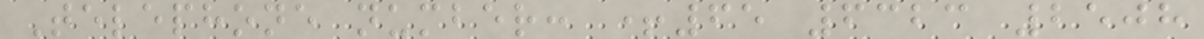Telephone number: +65 6323 2508
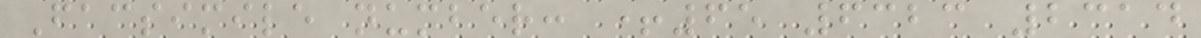Facsimile number: +65 6323 2314
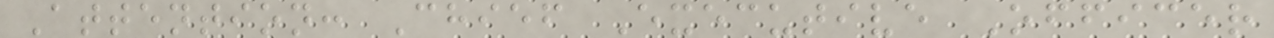Attention: Chief Executive Officer
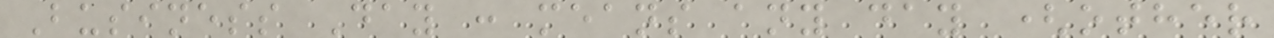Business Day : means any day (other
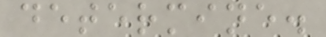determine.
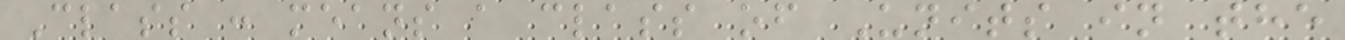Class : means a class of Units in the
